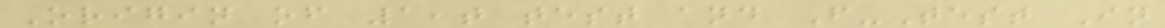Origin of 1,t test and F-Test In
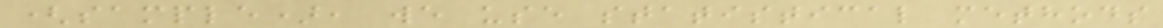(sample), we use statistical methods
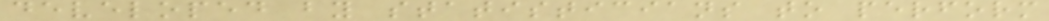developed by statisticians to perform
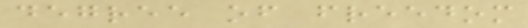degree of freedom
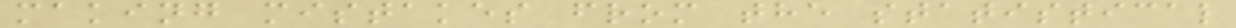making mistakes from the statistical
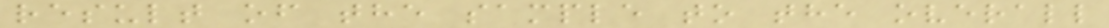result of the sample to the overall
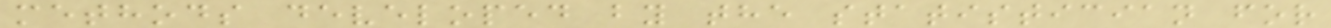methods developed by the statistician for
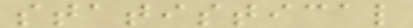statistical
